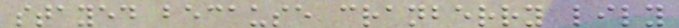stayed because cranberry lily
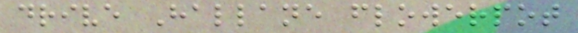drive Hallane flowerpot
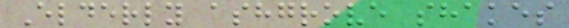Elderly ashgrove shakes
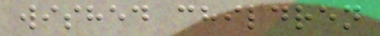wished children
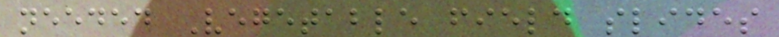needed Vegetable field slides
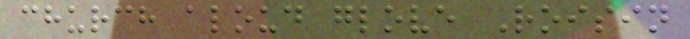church aloud glove Roisin
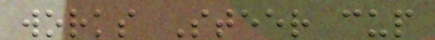works Steer cup
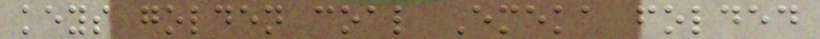keys golden coal Emeka folded
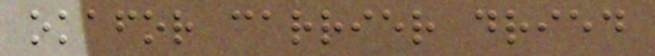okafor carrier dried
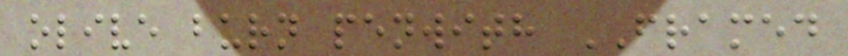olive burn penwith FRAMED
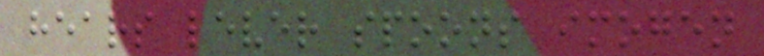hears lever spoons imogen
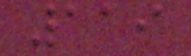119
